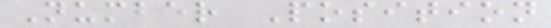Number Position
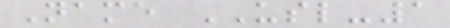Name USL-1
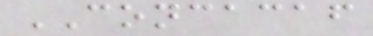CONCACAF
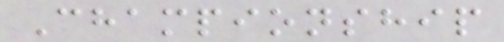Championship
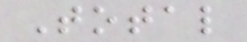Total
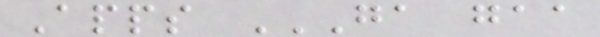Apps GA GAA
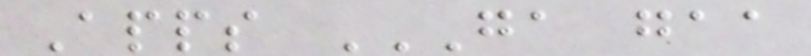Apps GA GAA
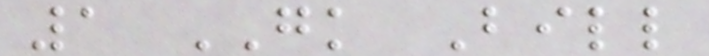1 GK Bill
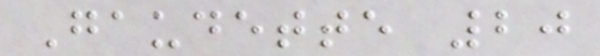Gaudette 20
